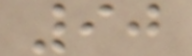90
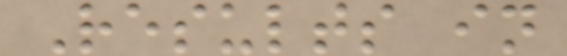Results in
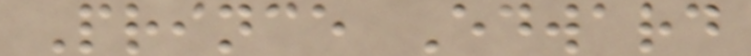Prince Edward
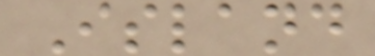Island
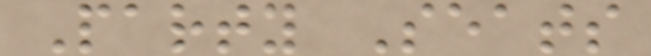Party Seats
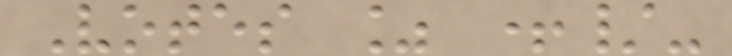Votes % +/-
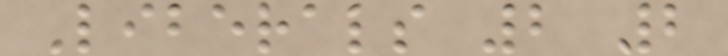Liberals 2 2
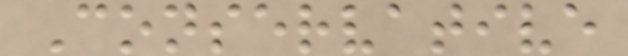Conservative
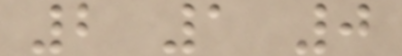2 1 0
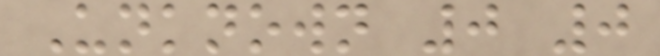Unknown 0 0
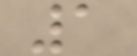1
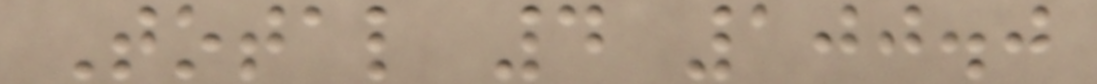Total 4 100.0
